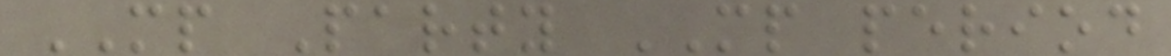MP Party MP period
